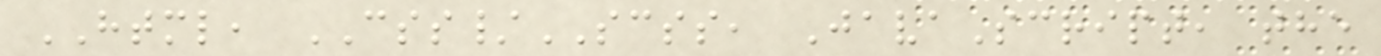HTML, CSS/SCSS, JavaScript, the
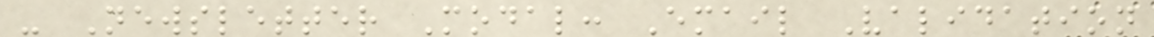- Newsletter Modal: Email Validation
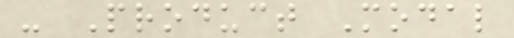- Product Modal
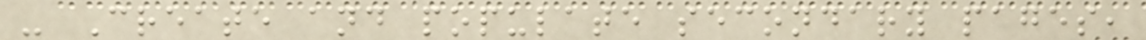- Create and populate secondary pages,
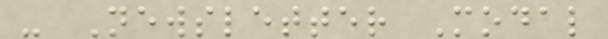- Newsletter Modal
